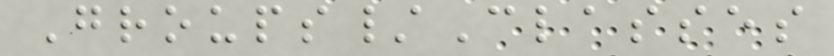Groups/Classes
